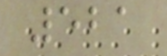521
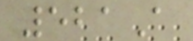521A
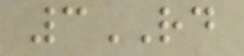3RD
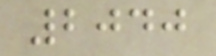2040
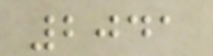2041
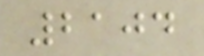2104
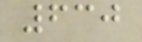630
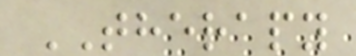THERAPY
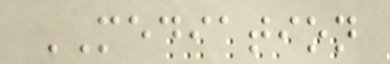MEDIATION
